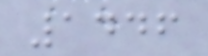1446
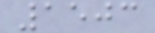1503
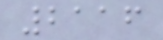2116
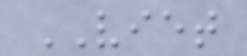VIET
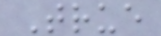True
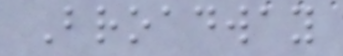Broadway
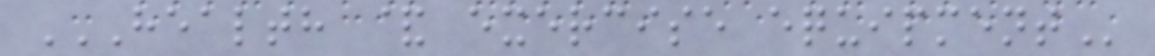HEALTH & EXERCISE EQUIPMENT
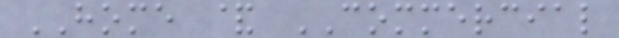HOME & COMMERCIAL
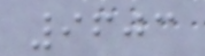9603
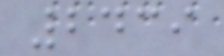2439
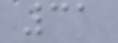31
